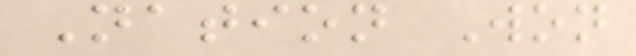Nation Won
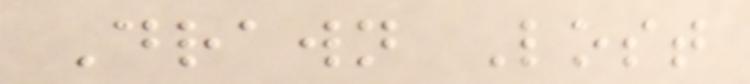Drawn Lost
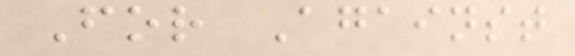For Against
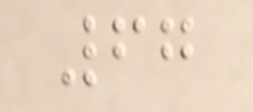67
